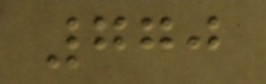770
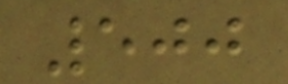500
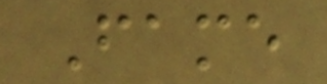Fame
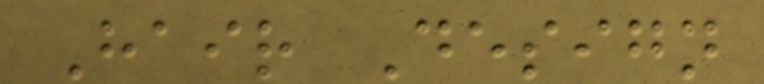Hair Design
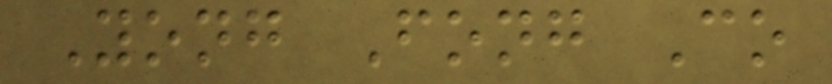Yong Fong Co
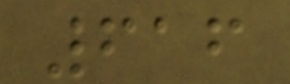616
